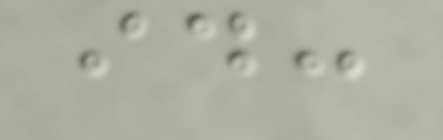id:
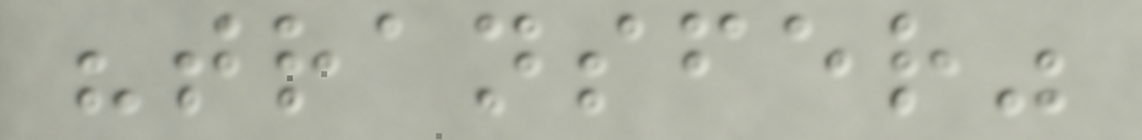"transfer"
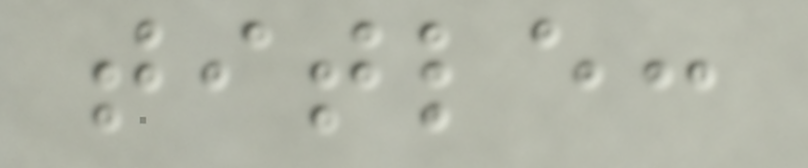title:
